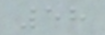58
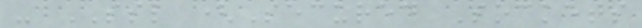- SSL (Secured Sockets
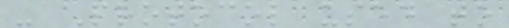- Protocol used to
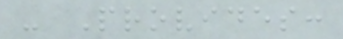- Provides:
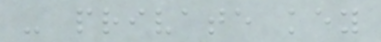- private key
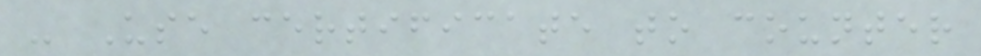- Use certificate to counter
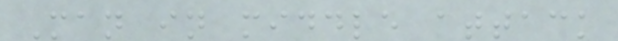Man in middle attack
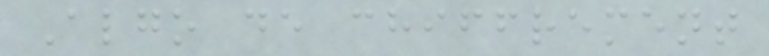Algo de chiffrement
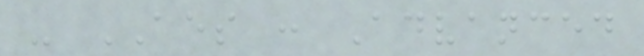- AES : Advanced
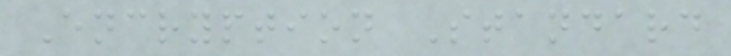Encryption Standard
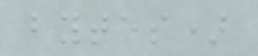bytes)
